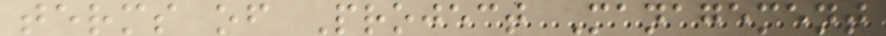terms of Project Management
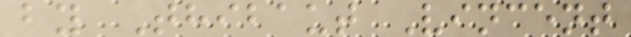by Thibaut Vincent
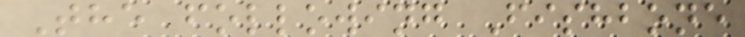The following Fishbone
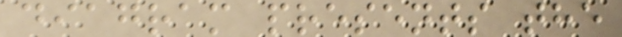diagram presents the
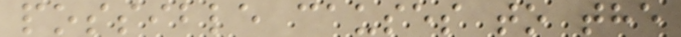possible causes to the
